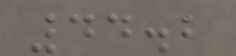44.2
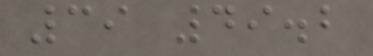39 49.2
